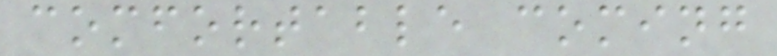comfortable coming
